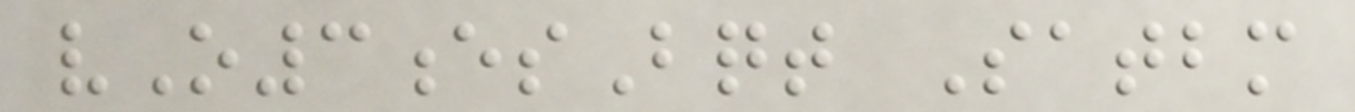vO3esBqt Satbm
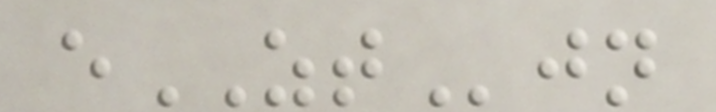eZTjn
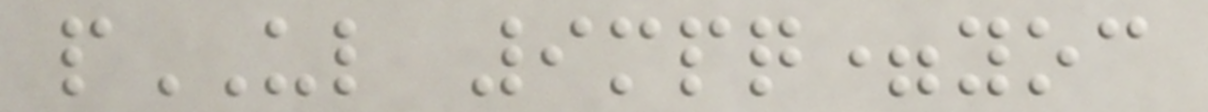pUL 9mpq=yoc
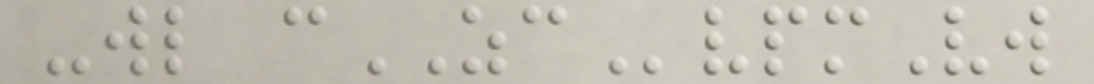-wl cZCvpmVw
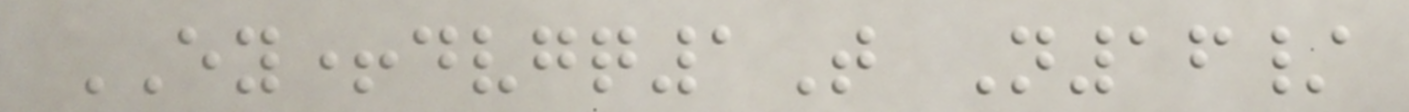EY+dvgq1T N16/
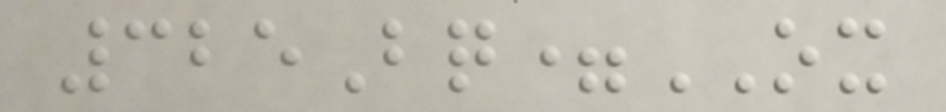325Bq=OX
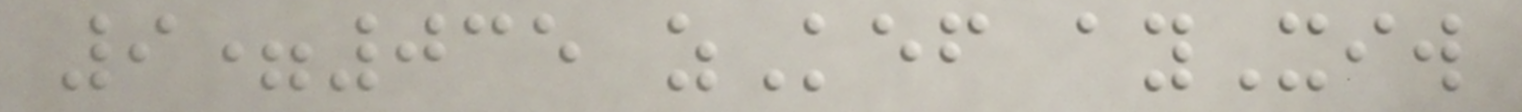9=035 zKef ayXiw
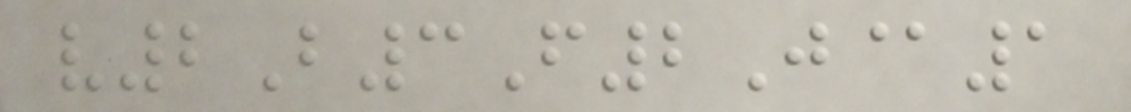v2B3F2J@1
